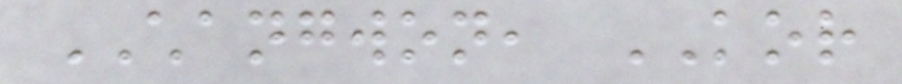CHANGWON, KOR
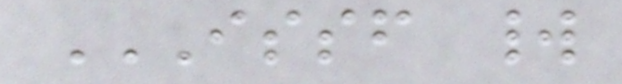ISSF WORLD
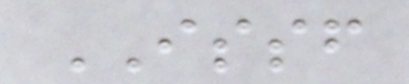ISSF
